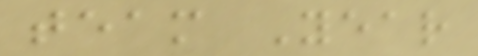team Year
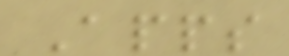Apps
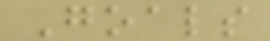Goals
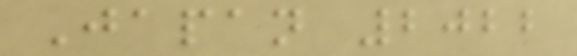Japan 2022
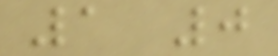1 0
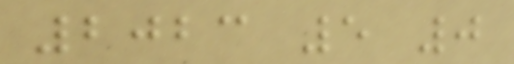2023 5 0
